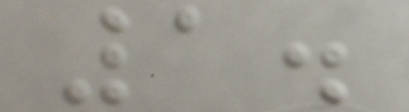1.
